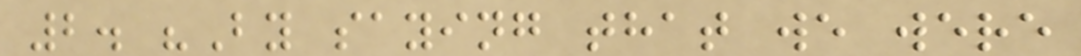2. "By saying that we were
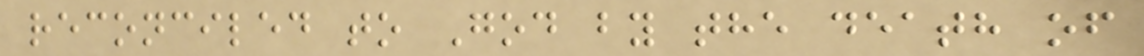reconciled to God by the death of
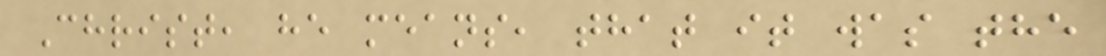Christ, he means, that it was the
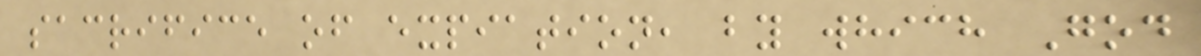sacrifice of expiation, by which God
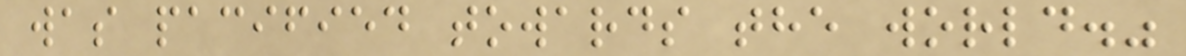was pacified towards the world."
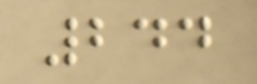244
